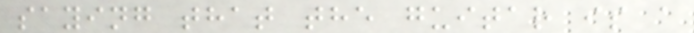saying that the guitar is a
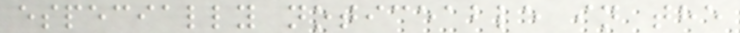especially noticeable in the
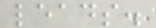leads.
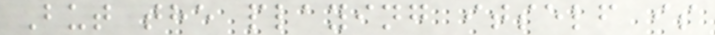But the playing itself is
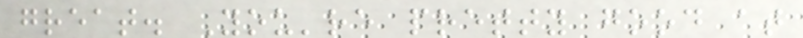great. You're pretty good at
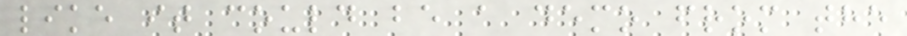like it could be a demo from the
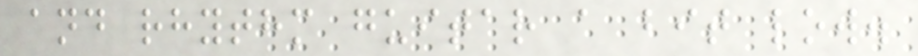and rhythm guitar a bit low.
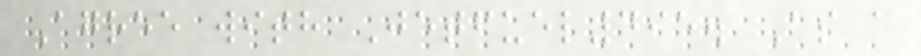Agree with Jetfuel495. As a
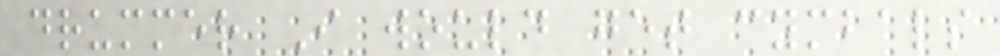drummer I would get cymbals
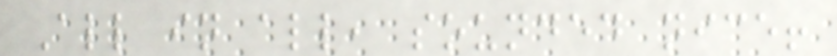All in all, sounded nice!
